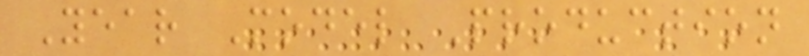Year Model Production
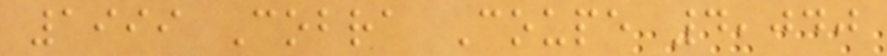1999 Cobra Coupe 4,040
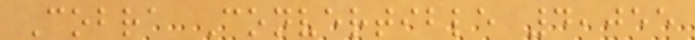Cobra Convertible 4,055
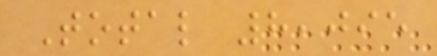Total 8,095
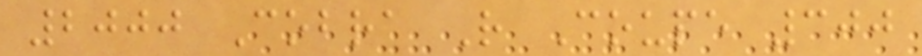2000 Cobra R Coupe 300
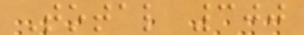Total 300
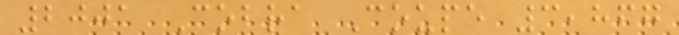2001 Cobra Coupe 3,867
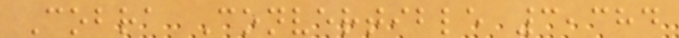Cobra Convertible 3,384
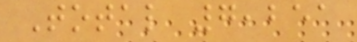Total 7,251
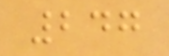247
